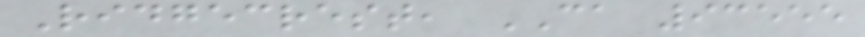Ridgecrest, CA 93555
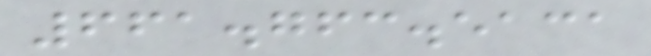661.763.5131
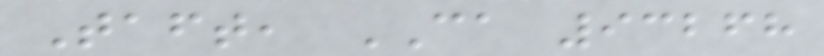Taft, CA 93268
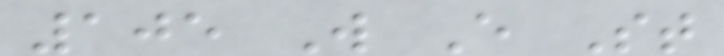105 W E St
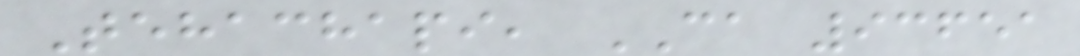Tehachapi, CA 93651
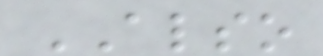ALSO
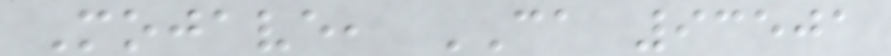Mojave, CA 93501
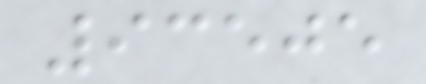93505
